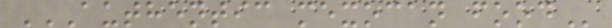AUTHENTIC MEXOCAN FOOD
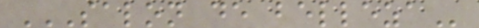SALON DE BELLEZA
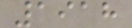1918
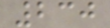230
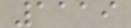1119
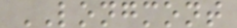LONGMONT
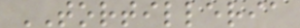TORTILLERIA
